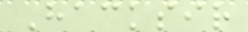Hacksir
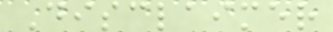Disclaimer
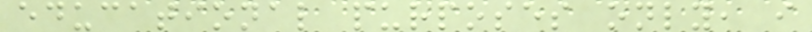educational purposes only, i
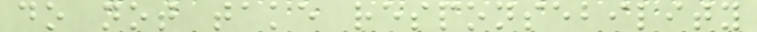do not take responsebility
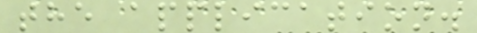the application.
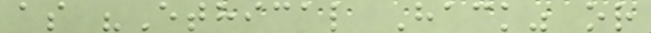as "Ethical Hack" or
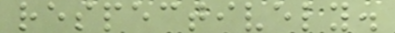respectively.
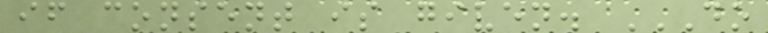if consent is given. DO
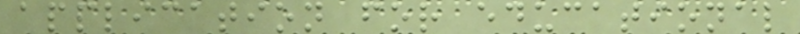application for educational
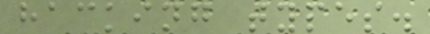hacking types.
